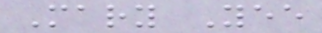Mary Yee
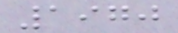1970
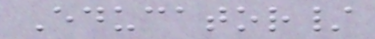Educator/
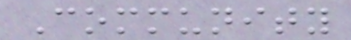Community
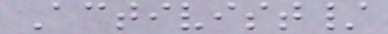Activist/
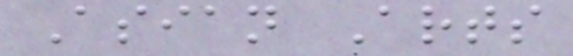Asian Arts
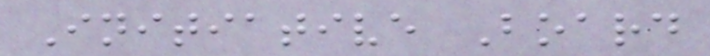Initiative Board
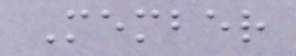Member
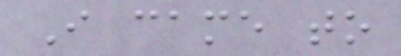I came to
